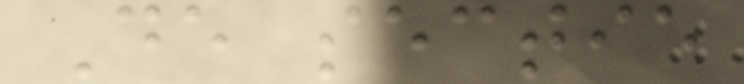De sectie
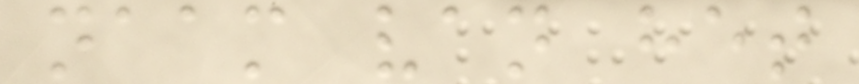naam van het
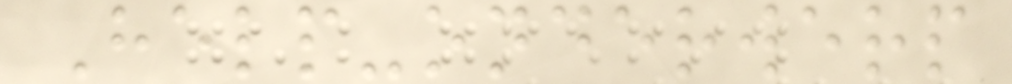Help-onderwerp
